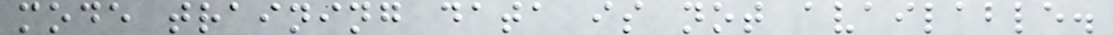mode training data is not available.
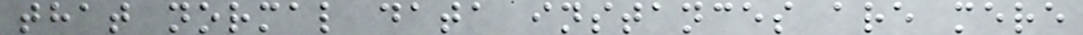that normal data instances are mere
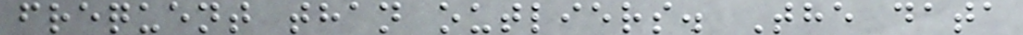frequent than outliers. The data
